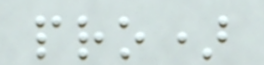pro)
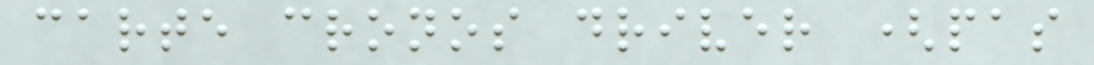carte cronos driver (pas
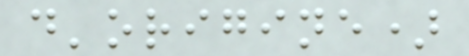d'origine)
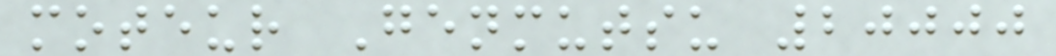moteur Genmutsu 20000
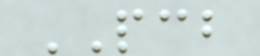PCB
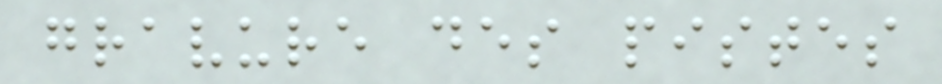gravure des pistes
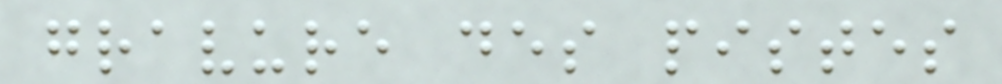gravure des pistes
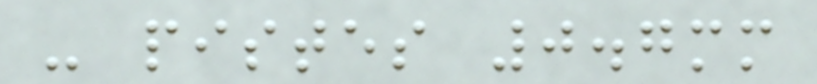- pistes 0.7mm
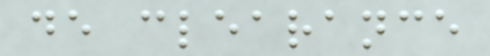de clearance
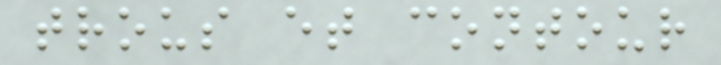trous et contour
